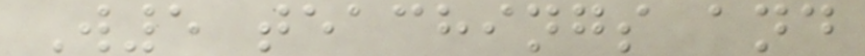W5 teachings and
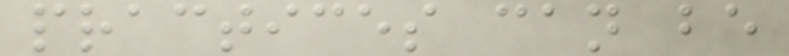practices can be
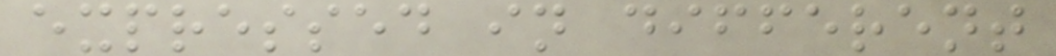expressed in different
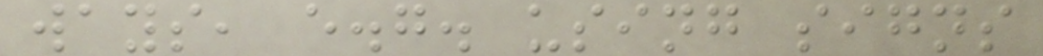ways, e.g. using signs
